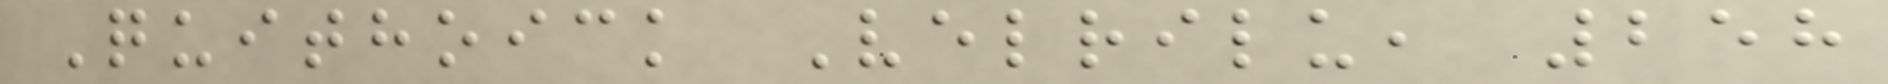Quithoick Velrilu, 258
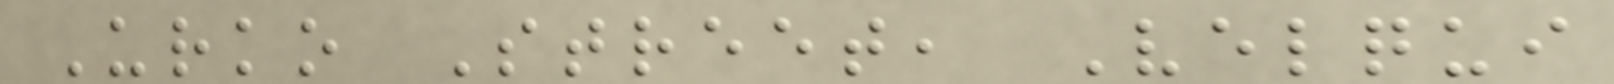Urko Street, Velqui
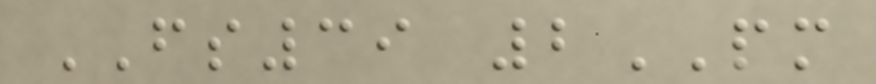FS39 2PM
